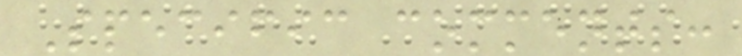Specific comments:
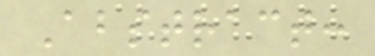Abstract:
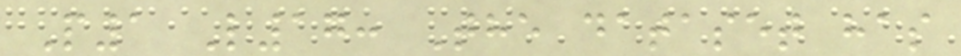P1 L17: The dataset has
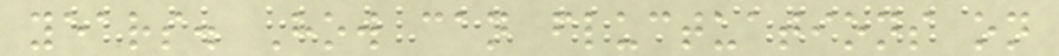years. How can fluctuations on
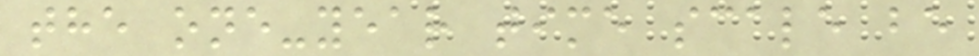the one-year time scale be
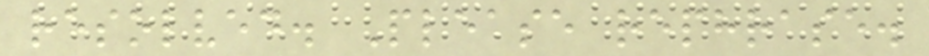resolved. Please rephrase.
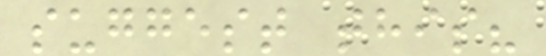suggest this?
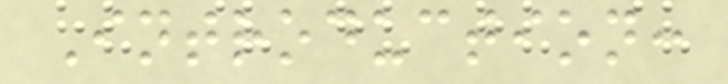Introduction:
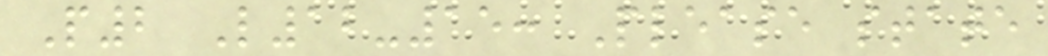P2 L12-15: Please state
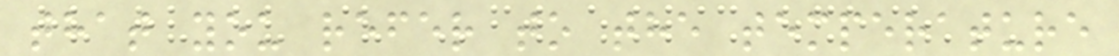that you refer to the temperature
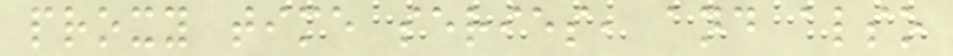proxy time series, and also
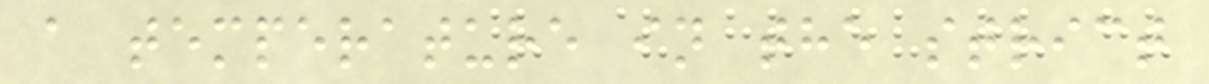a temperature in the strict
